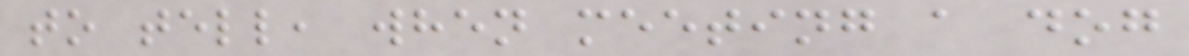to tell, when meeting a dog
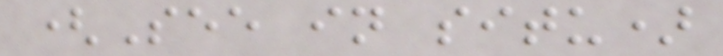(See in situ)
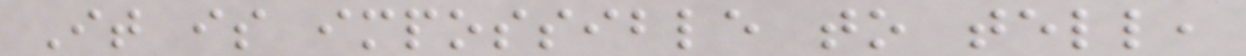It is impossible to tell,
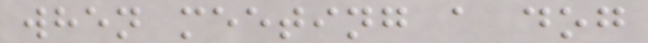when meeting a dog
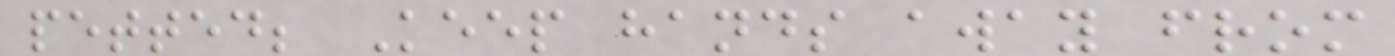petted; Keep hands away from
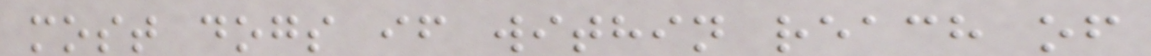most dogs if within reach of
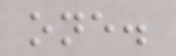one.
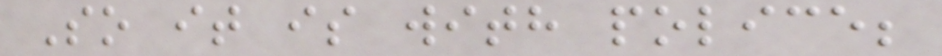So it is with police;
